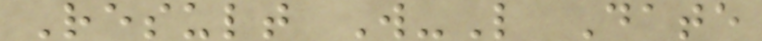Result W-L Date
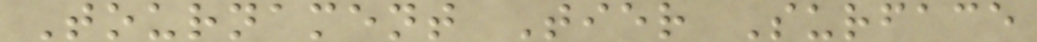Tournament Tier Surface
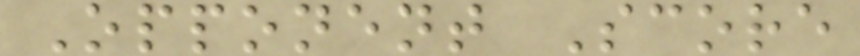Opponent Score
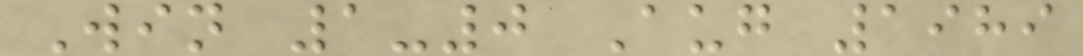Win 1-0 Aug 1989
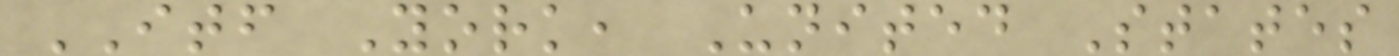ITF York, United States
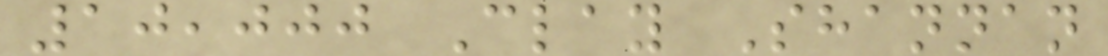10,000 Clay Shannan
